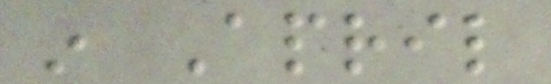in April
